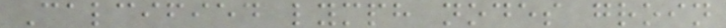Calcified lymph nodes groin
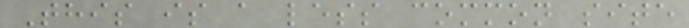This is a less common site
